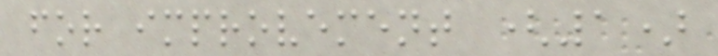for improvement (1)
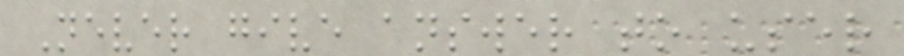Never give answer to user
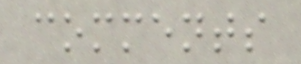comments
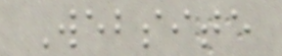Website
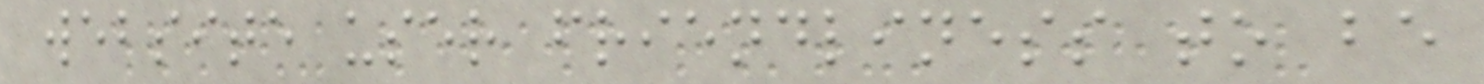website user friendliness to be
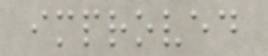improved
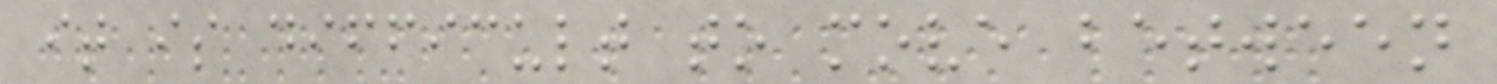it is difficult to move between
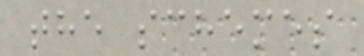the schemes
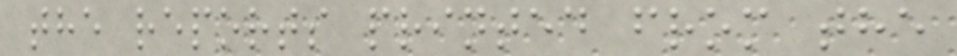the reports printed from the
